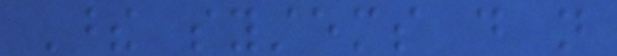These systems do not
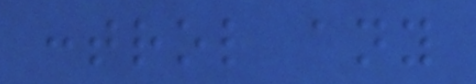control any
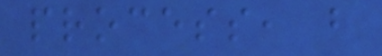process, but
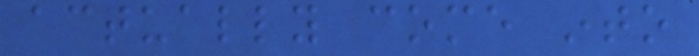actually come into
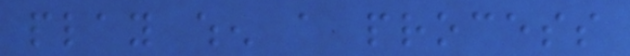play when a process
